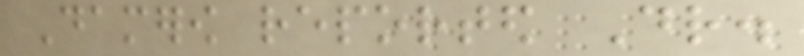Damerow reported Dr.
